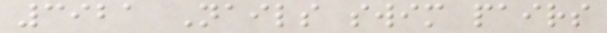3921 Nails swim pairs
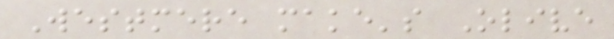Westmere make's Olive
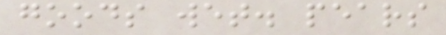goods wet. pears
